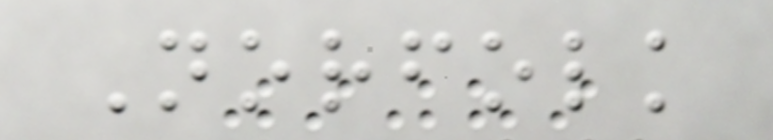Norfolk
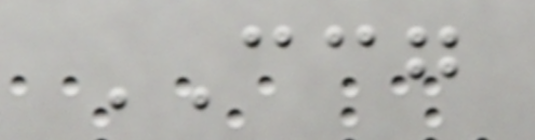CCG
